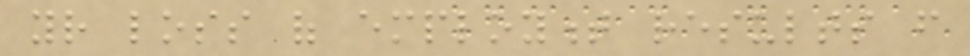your loss of employment results from
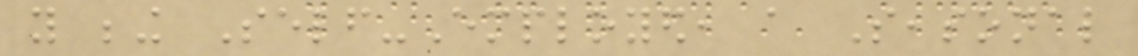you being Self-Employed, a Seasonal
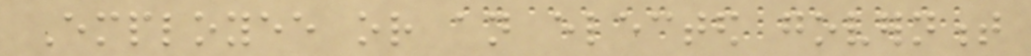Employee or an elected government
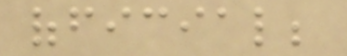official;
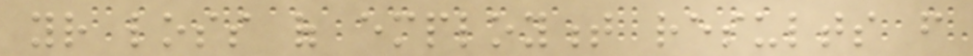your loss of employment results from
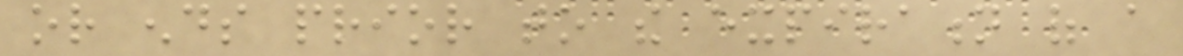or ends prior to the expiration of a
